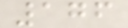176
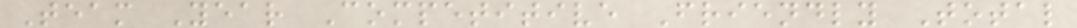Team Year Competitive Friendly Total
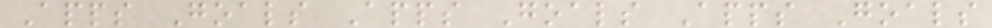Apps Goals Apps Goals Apps Goals
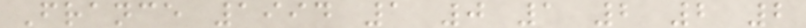France 1994 1 0 1 2 2 2
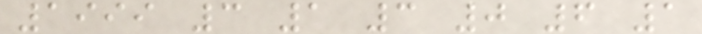1999 3 1 3 0 6 1
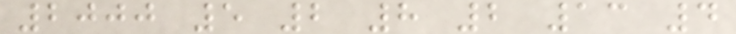2000 5 2 8 2 13 4
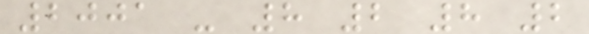2001 - 8 2 8 2
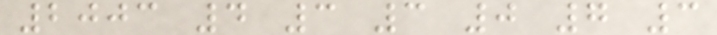2003 4 3 3 0 7 3
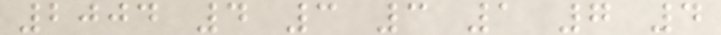2004 4 3 3 1 7 4
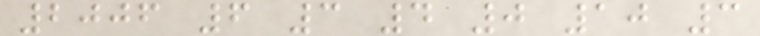2006 6 3 4 0 10 3
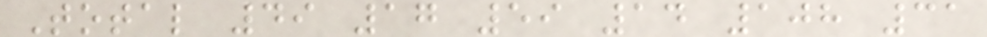Total 49 17 59 14 108 31
